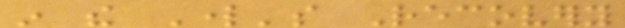in the Lord's Recovery
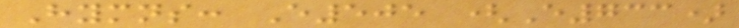Hymns: E505 (E733)
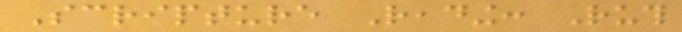Scripture Reading: Ruth
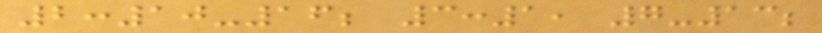2:10-16; 3:1, 7-13;
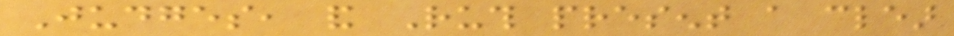Judges, and Ruth present a clear
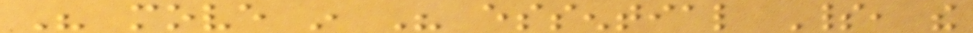His move in His essential Spirit, the
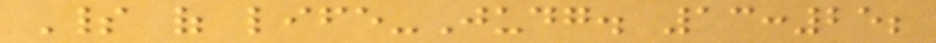Spirit of life-Judg. 13:25;
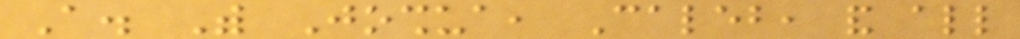A. With Joshua, Caleb, and all
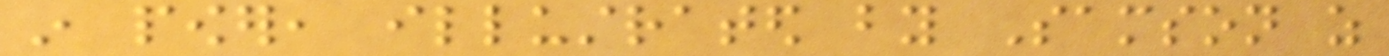in power, illustrated by Samson as
